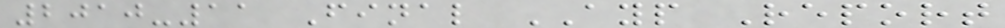2010-11 Final AYP Report
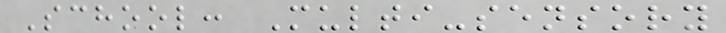School: Multi-sensory
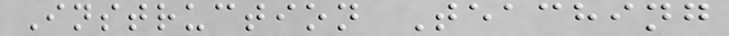Instruction Teaching
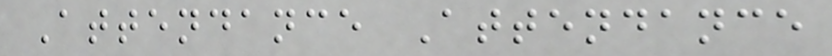Attendance Attendance
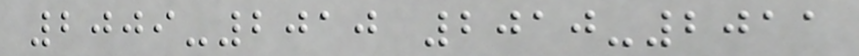2009-2010 2010-2011
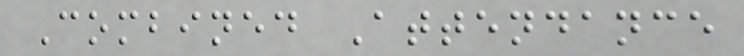Combined Attendance
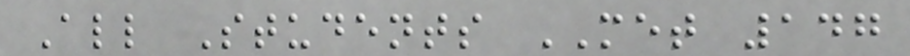All Students MET 147
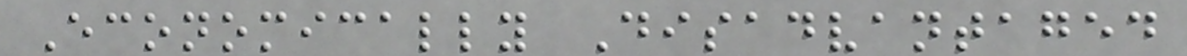Economically Disadvantaged
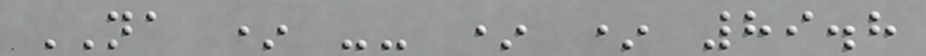NA * -- * * 89.8
